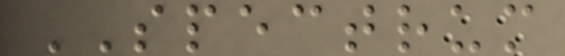SPECTRUM
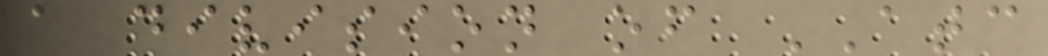a division of ATC
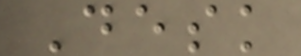Desk
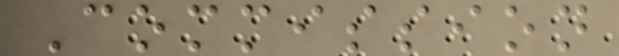Commission
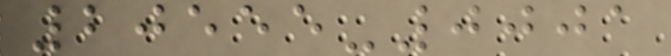20555-0001
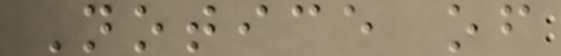Notice of
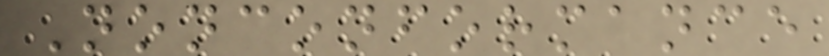Nonconformance
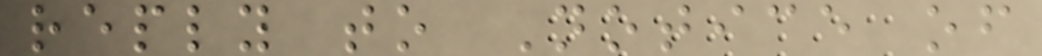reply to Notice of
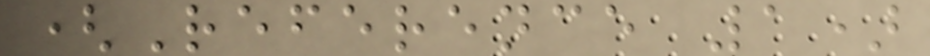(Reference 1)
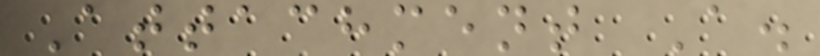Attachment A.
